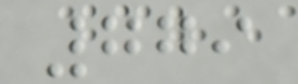779
